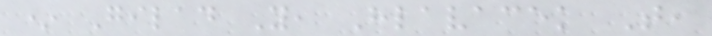* Gilad Y, Hlavacek T,
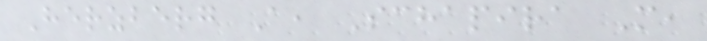Herzberg A, Schapira M,
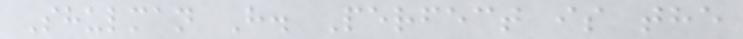Shulman H. Perfect is the
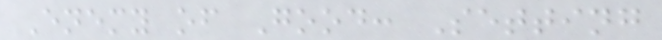Enemy of Good: Setting
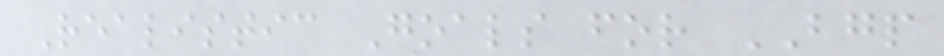Realistic Goals for BGP
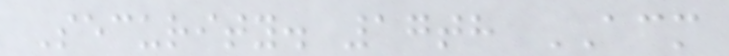Security. 17th ACM
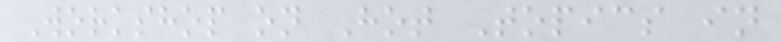Workshop on Hot Topics in
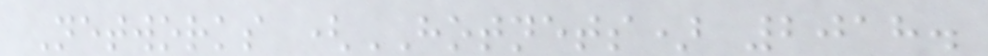Networks (HOTNETS) 2018.
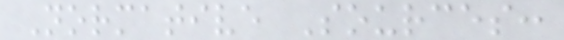Normative Sources:
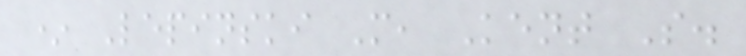* Lepinski M, Kent S.
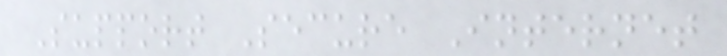Support Secure Internet
